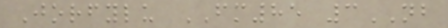Jorfylu FM85 3NB
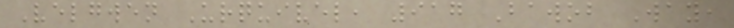Velgwen Urquivel, 917 Bawob Way,
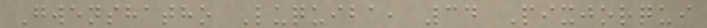Gwenshatho Luquiba, 34 Pixjorqui
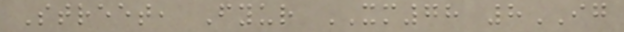Street, Fyur XM78 8IG
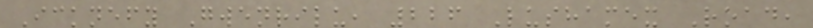Icknefy Gwenrilu, 226 Lushamex Road,
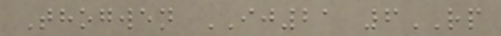Thogwen IJ21 6RP
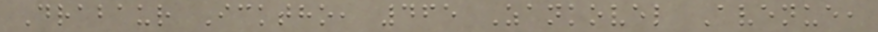Drabaur Icktho, 465 Zankovel Avenue,
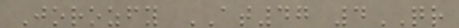Jorozfy AT47 4QR
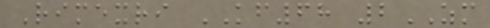Rimexri KF68 2ZM
